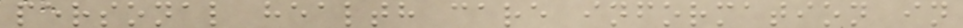personal health care information in
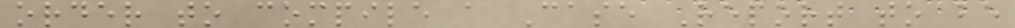order to compile a Case Report to be
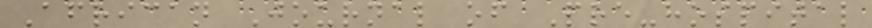African Journal of Pre-hospital
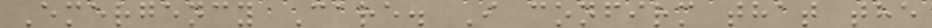Emergency Care. I confirm that the
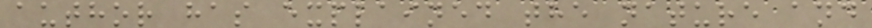author has explained the nature and
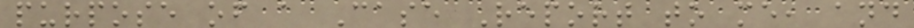purpose of a Case Report to me, and
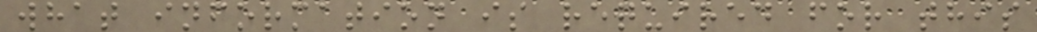what information is required for this
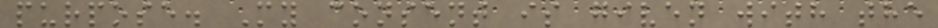purpose. My consent is given with the
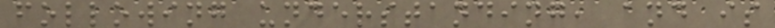following understanding, and is
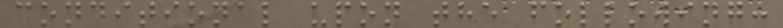conditional upon the following:
